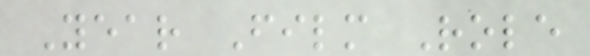Year Film Role
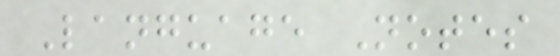Language Notes
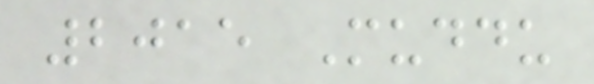2015 Muddu
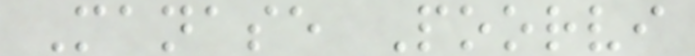Manase Poorvi
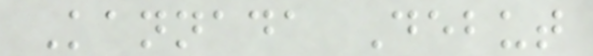Kannada Debut
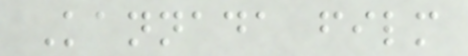Kannada film
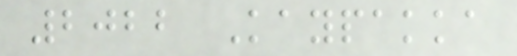2022 Kaypakka
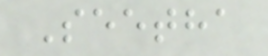Seetha
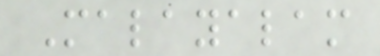Malayalam
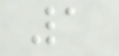1
